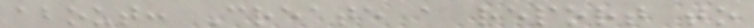about: Create a report to
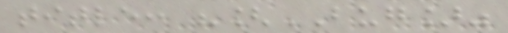title: "[BUG]"
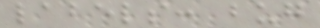labels: bug
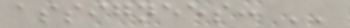assignees: ''
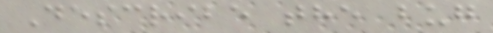Describe the bug
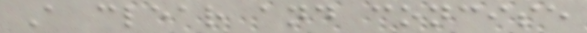A clear and concise
